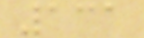131
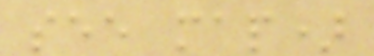see map)
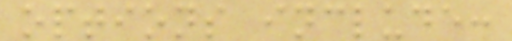options include:
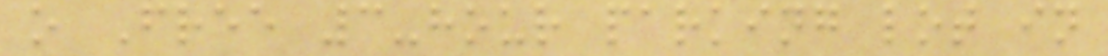o Free 3-hour parking lot in
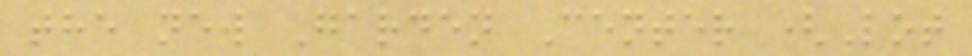the new Garden Center (Lot
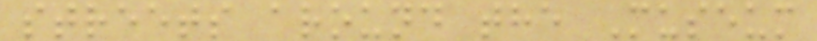streets around the Museum
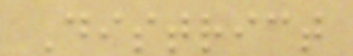District
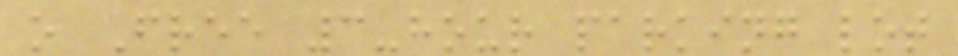o Free 3-hour parking lot
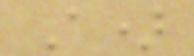A)
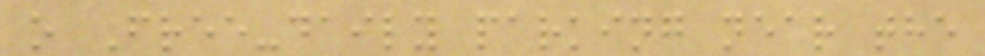o Free-daily parking near the
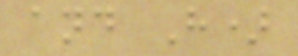and H)
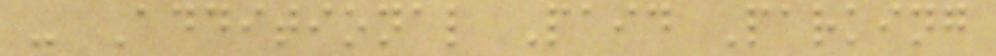- Additional Paid Parking
